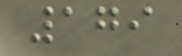179
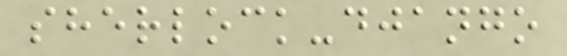sherlock-django
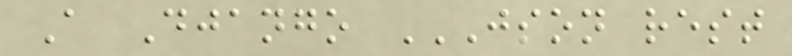A Django JSON REST
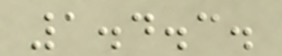1.4.3.
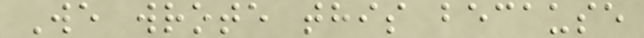We wrote this because
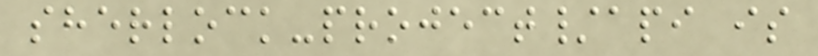sherlock-project/api is
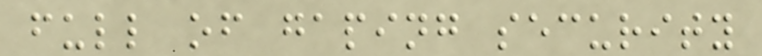full of gaping security
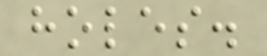holes.
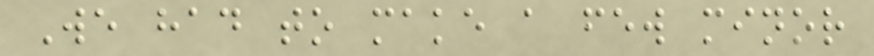We had to make a few minor
